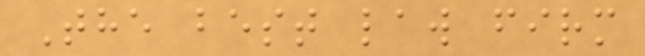The best law firm
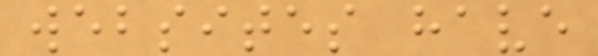websites have
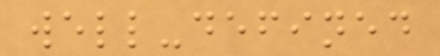well-defined
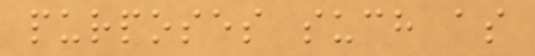purposes such as
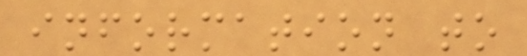information to
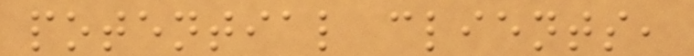potential clients,
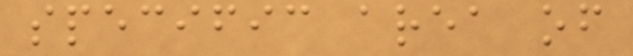specific area of
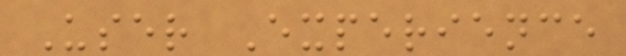User Experience
